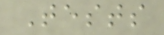Tests
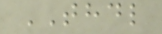THDL
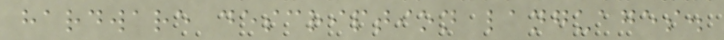hardware description languages.
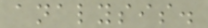analysis.
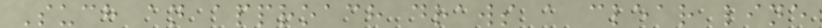Such an approach draws a clear line
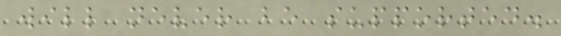will never be supported.
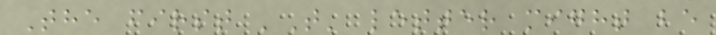The first 'T' letter might be
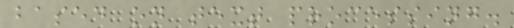based on text processing.
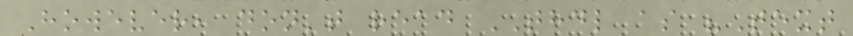However, don't read THDL as "Text
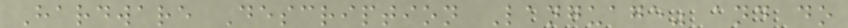Hardware Description Language" and do
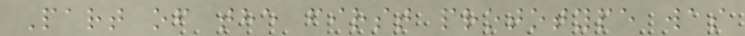Part of the first prototype was
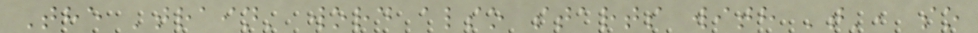The 'train' word also starts with 't', so
